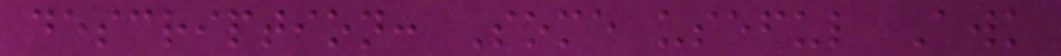description: Some useful Awk
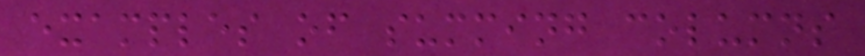examples of summing columns
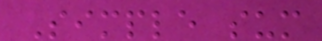Simple sum
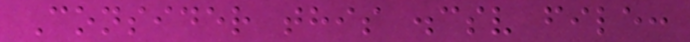Consider this .csv file:
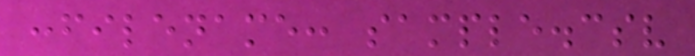:filename: sample.csv
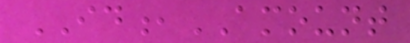ID,AMOUNT
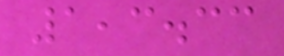1,3.33
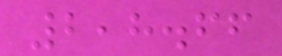2,8.66
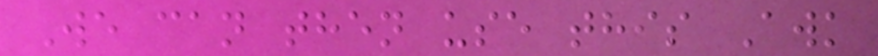We can then use this Awk
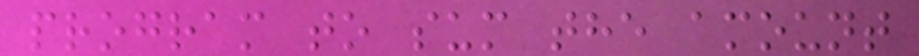program to sum the amount
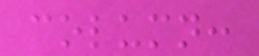column:
